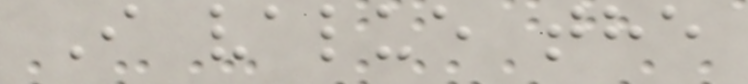I value the
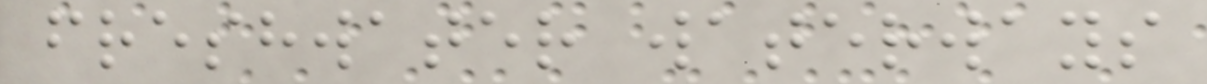freshwater waterways
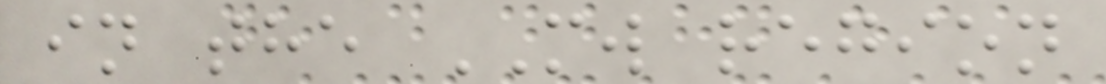in the MW region
